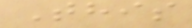This
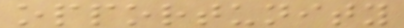opportunity
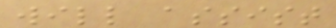will assist
